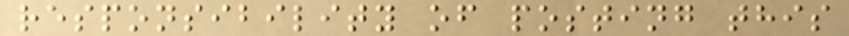responsibility of posting this
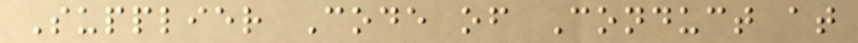Supplier Code of Conduct at
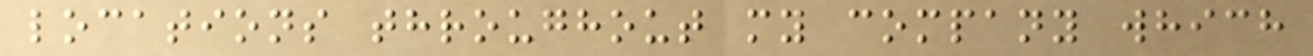locations throughout my company which
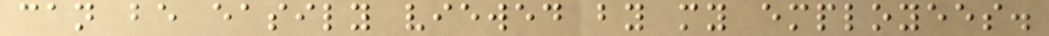can be easily viewed by my employees.
